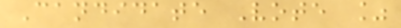Candidate Vote %
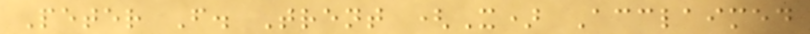Peter F. Trent (X) Acclaimed
